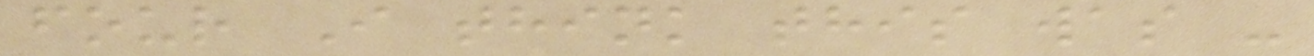four I think this was -
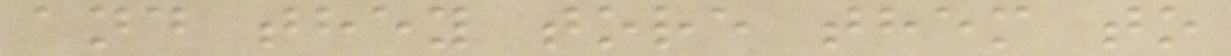and they tore them to
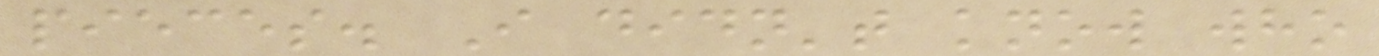pieces. I didn't know who
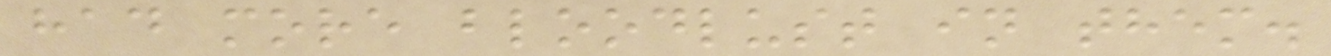had more bloodlust in them.
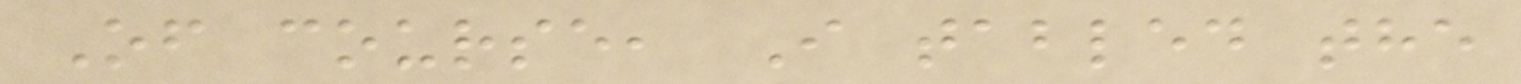Of course, I tabled the
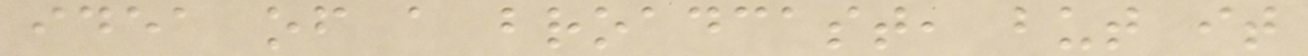idea of a broadcast, but it
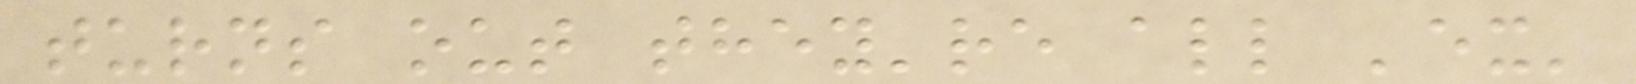turns out they're all 'ex'
